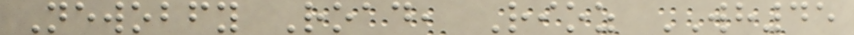Newobfy Road, Rioz WH45
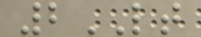2LT
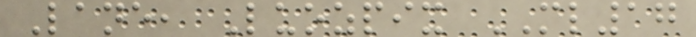Lane, Luozpix ML17
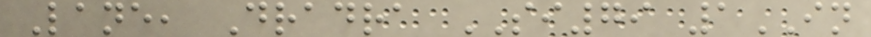Lane, Dradra SI79 1IN
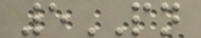5PN
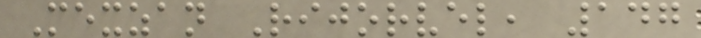Mexzan Rijorvel, 147
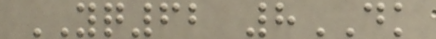YQ62 8DK
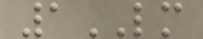1LM
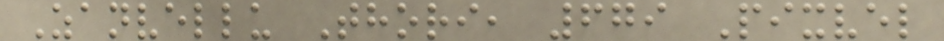Zanvellu Thori, 679 Pixvel
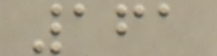161
